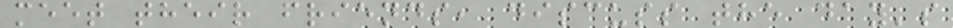meet their friends, discuss the day's
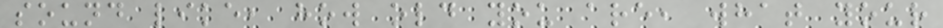sound like, how old you are, what your
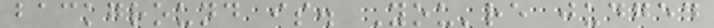background is. You're judged
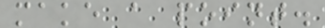make a point.
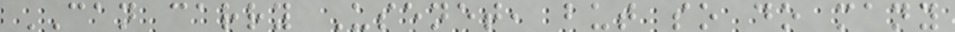CAN carry Usenet, but so do many
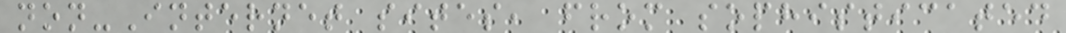non-Internet sites, from sophisticated
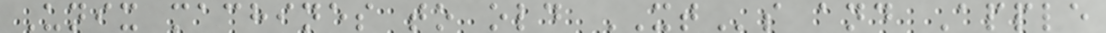Unix machines to old XTs and Apple
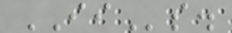IIs.
